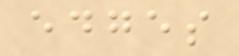edges
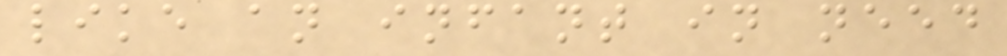like an infant in need
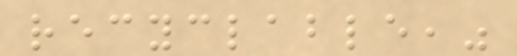recyclable,"
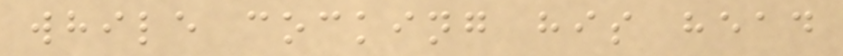while cocking his head
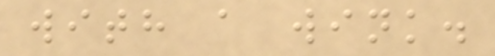with a wink.
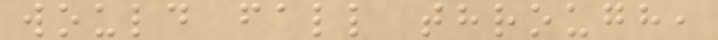would fall through,
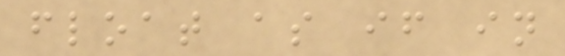float as if in
